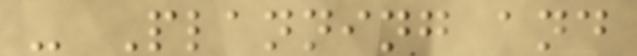- Planning and
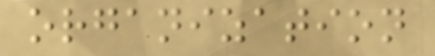organization
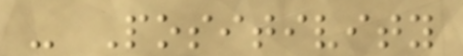- Positivity
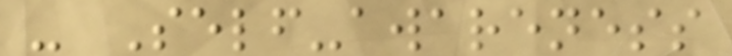- Self-awareness
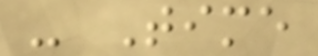- Time
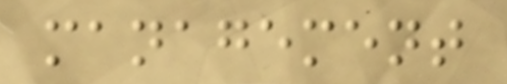management
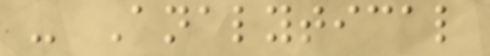- Analytical
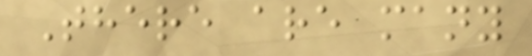There are many
